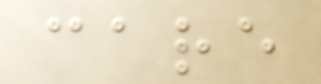care
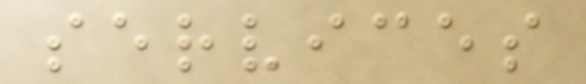services
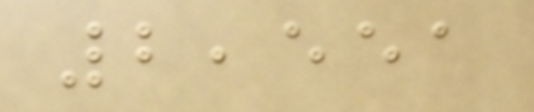2,551
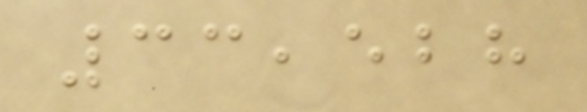33,528
